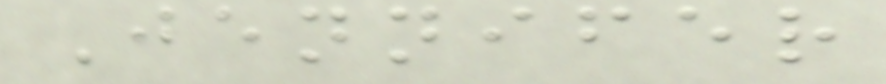Jennifer
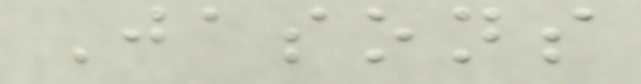Jasons
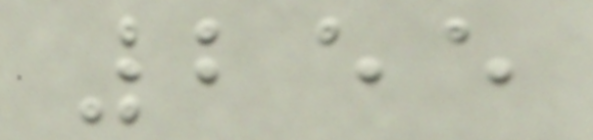255
